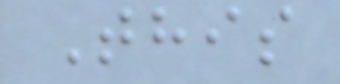This
